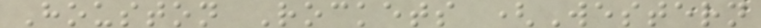Houston Rockets (Western
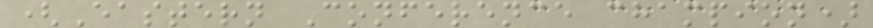(Eastern Conference champion)
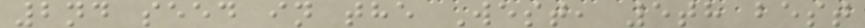2nd seed in the West, 5th best
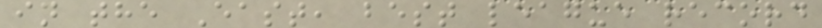in the East, best league record
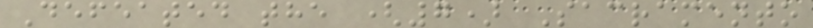Defeated the (7) Sacramento
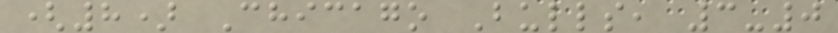(8) Chicago Bulls, 3-0
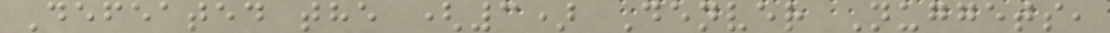Defeated the (3) Denver Nuggets,
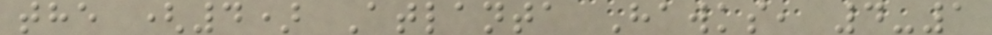the (4) Atlanta Hawks, 4-1
